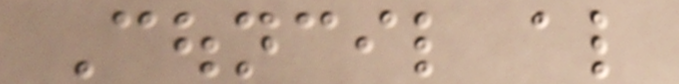Council also
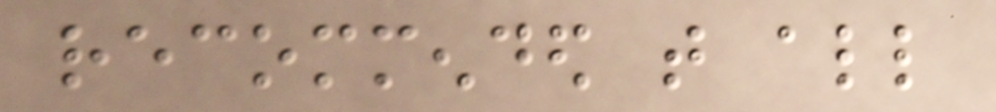recommended that all
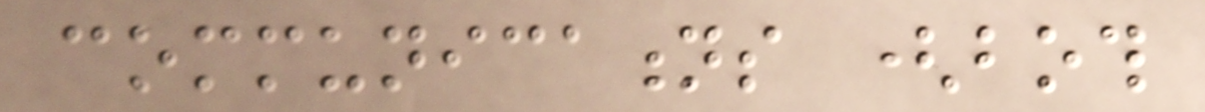communications (both
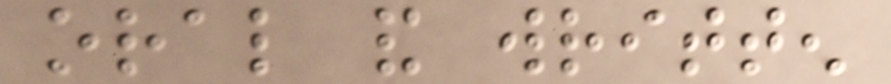oral and written
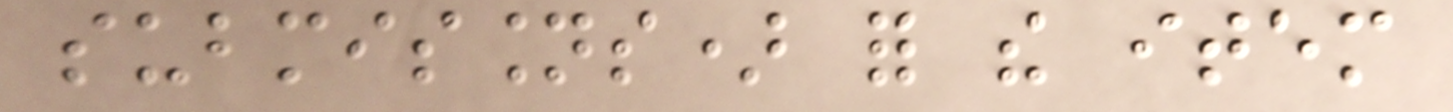submissions) for the item
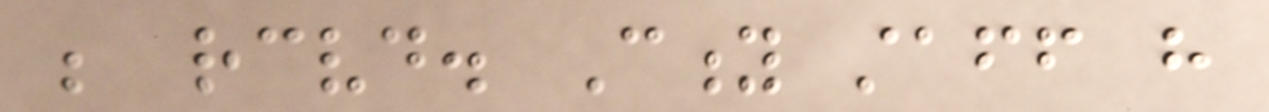be received. City staff have
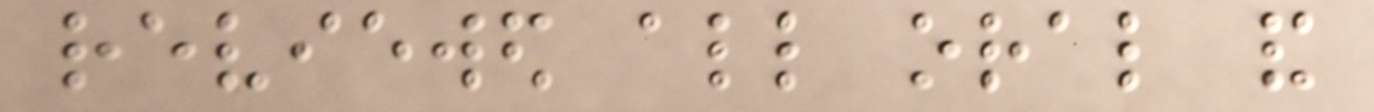reviewed all oral and
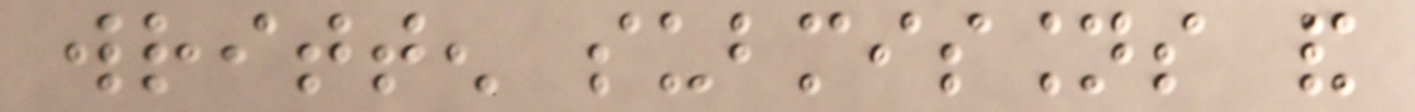written submissions and
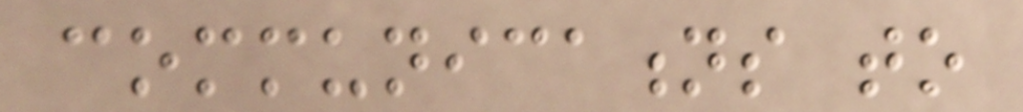communications to
